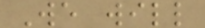We will
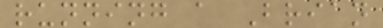running a Brian
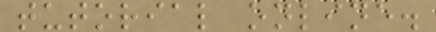tutorial online.
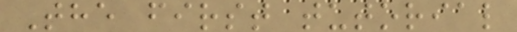The first tutorial
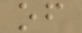of
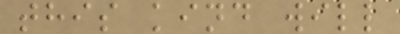this kind will
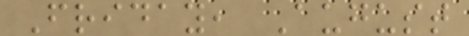Friday, August
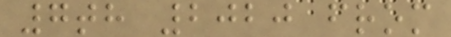7th 2020 from
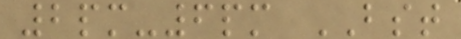2pm-6pm BST
